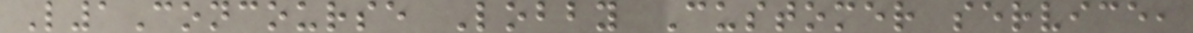L1Concourse Lobby Customer service,
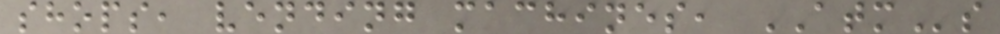shops, vending machines, ATMs
